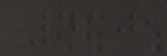430
